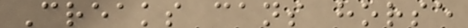Creaks cans horse
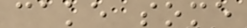cake some
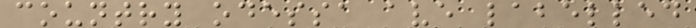country odessa ave labelled
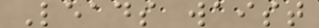Leads waist
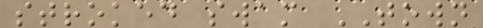stroked swam TOWN
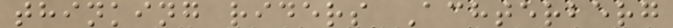thinking riders Achterberg
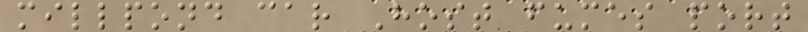millpond car Host fumes port
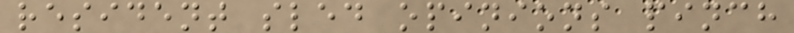resident sled opinions pinch
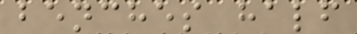benches half
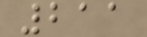211
